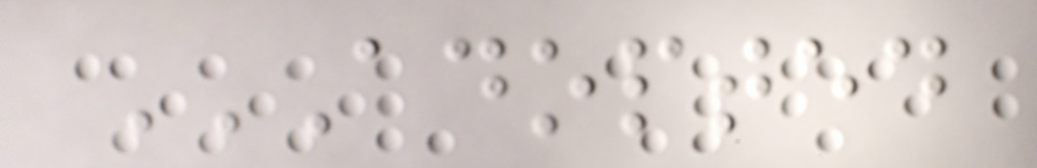ADOPTED
